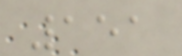151
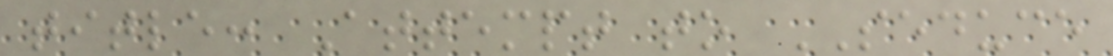title: Attempt to SEDUCE
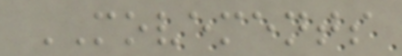MOVEMENTS
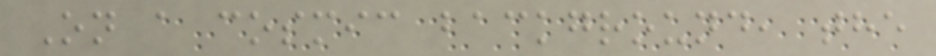On a cosmic background, the
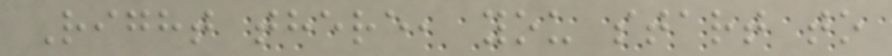Right there, you start to
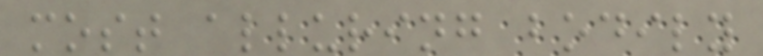most alluring bodily
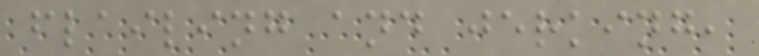flailing and jerking,
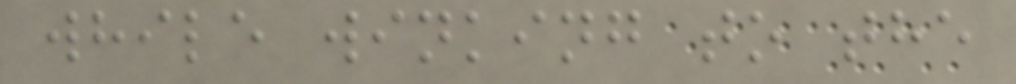while winking to the
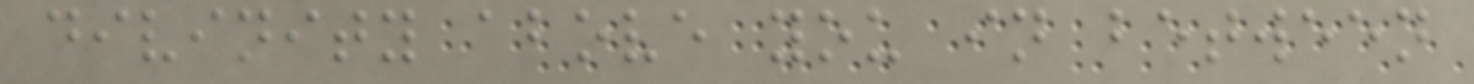divinity above you in between
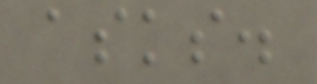asks.
